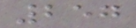257
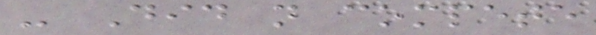- Did not compete
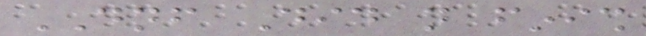DNF Did not finish
